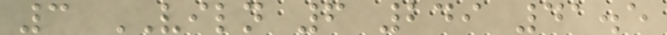3 VILN 6 249 41.5
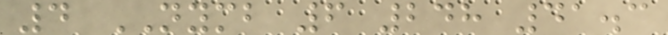4 NYMB 6 248 41.3
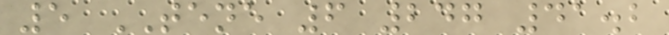5 TENE 6 247 41.2
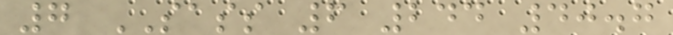7 SASS 6 244 40.7
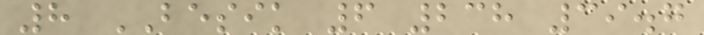8 BESIK 6 238 39.7
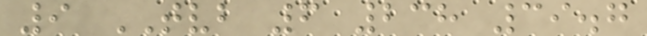9 TVB 6 238 39.7
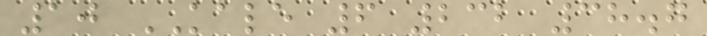10 KALE 6 232 38.7
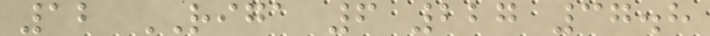12 RIGA 6 227 37.8
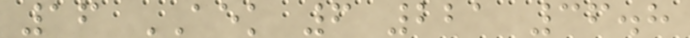16 AEK 6 221 36.8
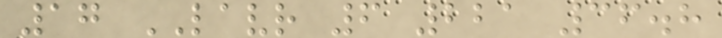17 LAVR 6 221 36.8
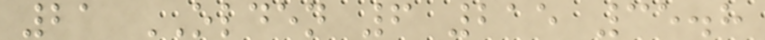21 OLDEN 6 215 35.8
